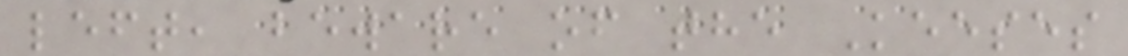left, beware of the Keeses
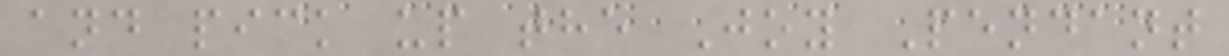and pick up the Joy Pendant
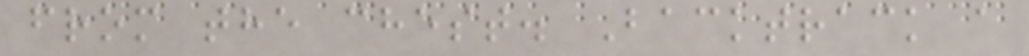from the chest. Backtrack a
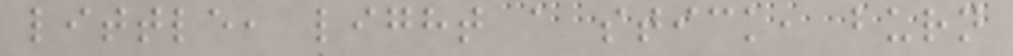little, light a stick, burn
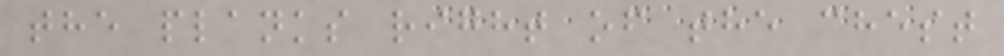the planks right of the chest
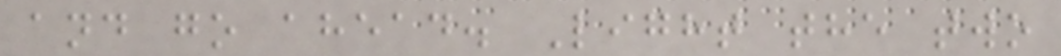and go ahead. Light the two
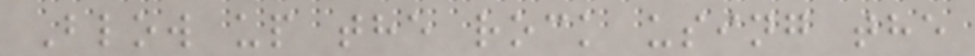Blow up the rock using the
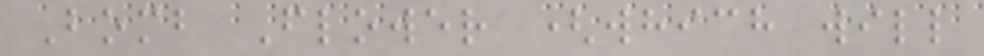Bomb Flower (which will
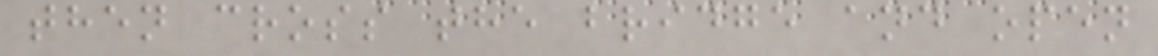then cross the bridge and open
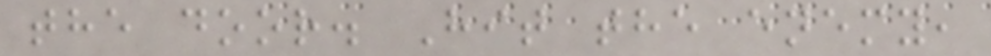the door. Hit the enemy,
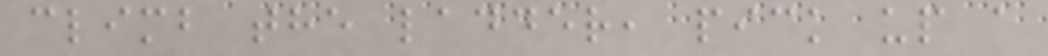climb the ladder, pick up a
